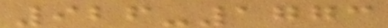926-1773
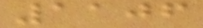1106
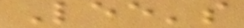Lee's
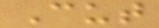Cut
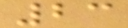23
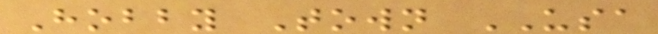Hobby Town USA
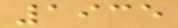1935
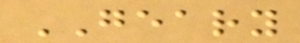GEARY
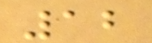12
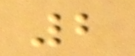2
